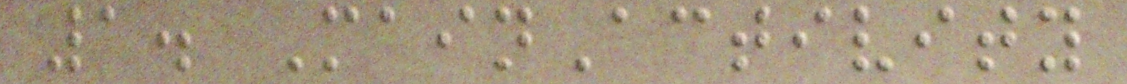1. MainActivity
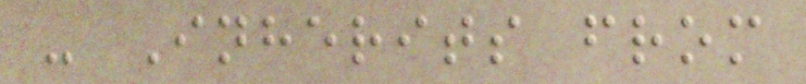- Inherits from
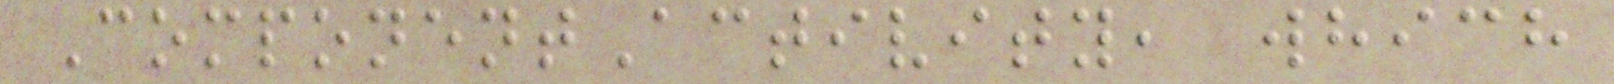ComponentActivity, which
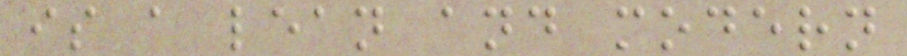is a lean and modern
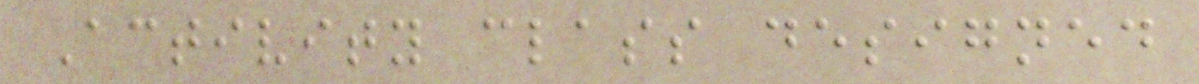Activity class designed
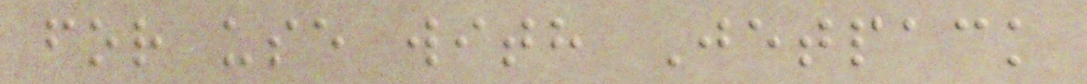for use with Jetpack
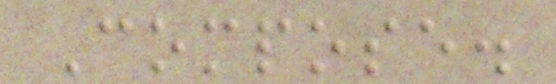Compose.
